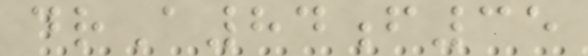drA84f35
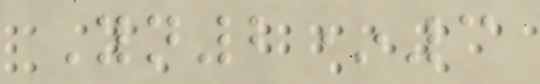Yn2*3
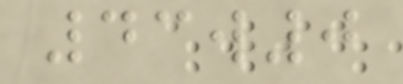43w0
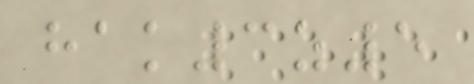hak3z5
